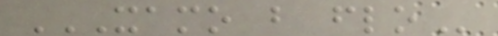XAMO B FLO
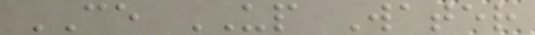CE UP Water
